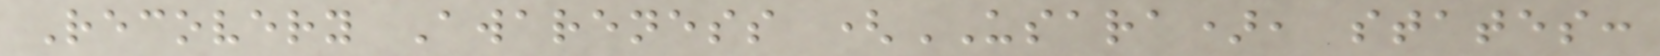Recovery Awareness (USARA), states:
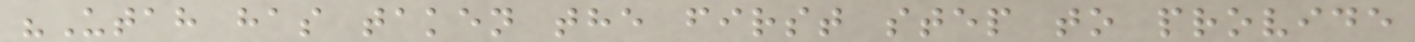"Utah has taken the first step to provide
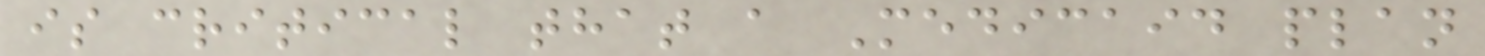is critical that a Medicaid plan
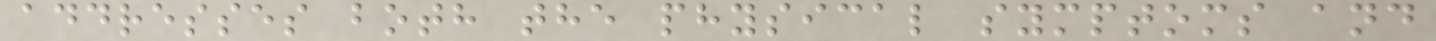addresses both the physical symptoms and
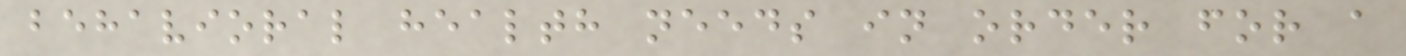behavioral health needs in order for a
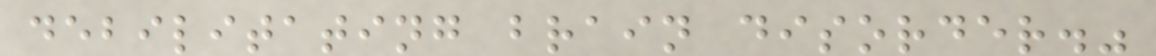debilitating brain disorder."
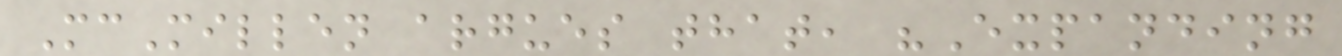McMillen argues that, "Expanding
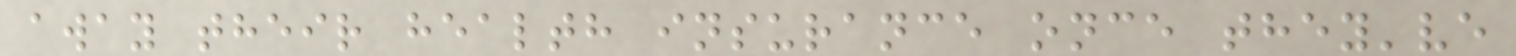away their health insurance once they've
